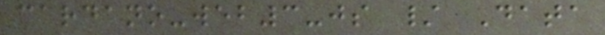cardano-web3-js / Data
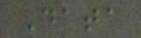Data
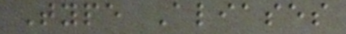Type Aliases
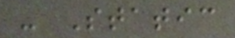- Static
